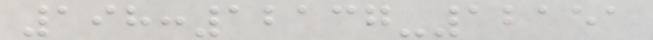198:12137-12151
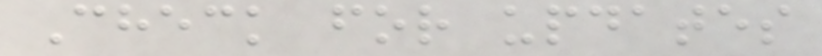Check for updates
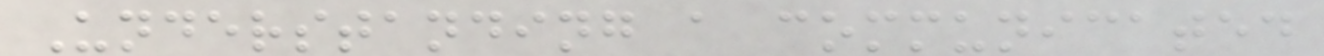Understanding a communicated
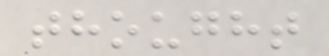thought
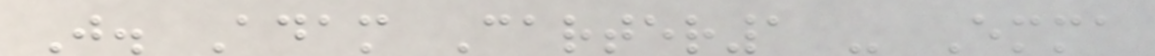J. Adam Carter1 - Emma
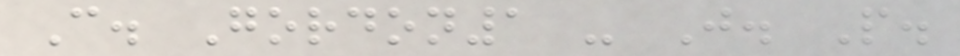C. Gordon1 - J. P.
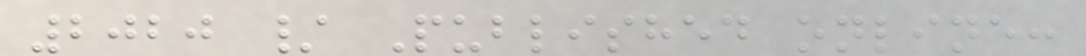2020 / Published online:
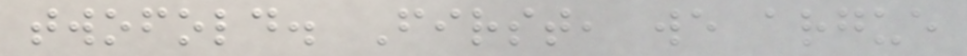twofold. First, we argue
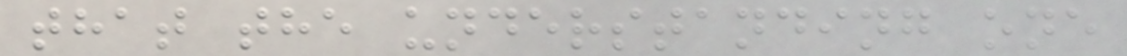that the understanding one
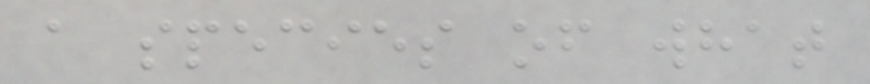a species of what
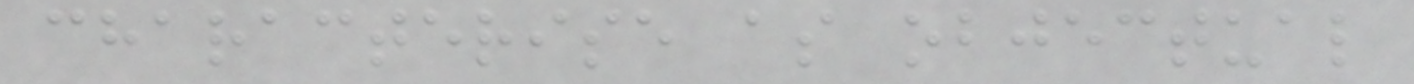characterise as objectual
